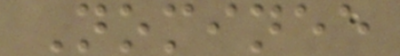Nominee
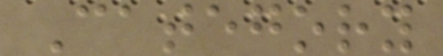Category
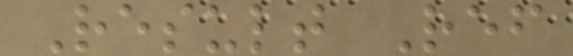Result Ref
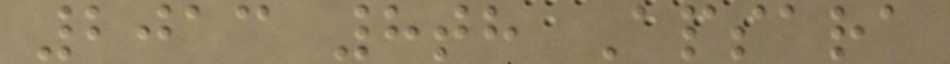2013 8th Apsara
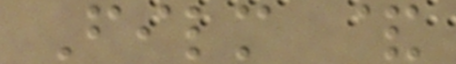Film &
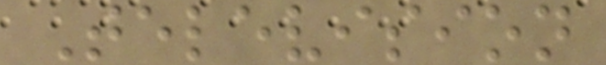Television
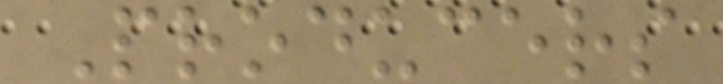Producers
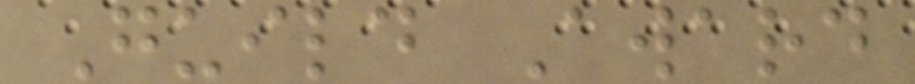Guild Award
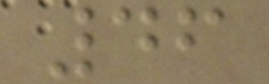46
